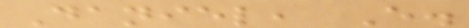Daniel, E.
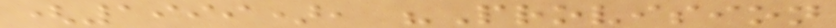(1999), "Provision
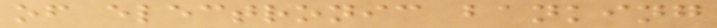of electronic banking
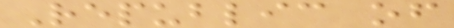Republic of
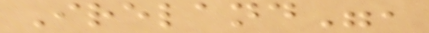Ireland",
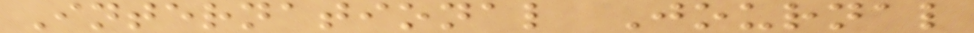International Journal
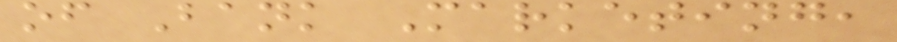of Bank Marketing,
